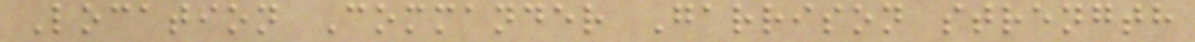Location Commander Garrison strength
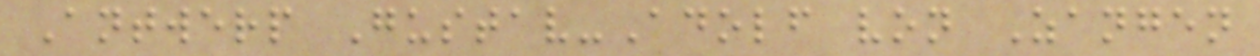Antwerp Gustav-Adolf von Zangen
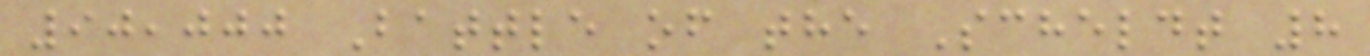90,000 Battle of the Scheldt 8
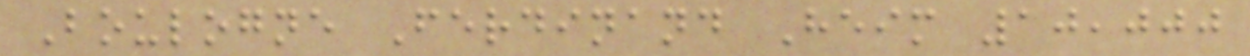Boulogne Ferdinand Heim 10,000
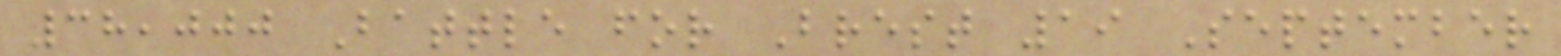38,000 Battle for Brest 19 September
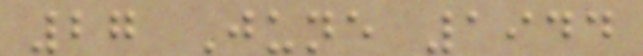27 June 1944
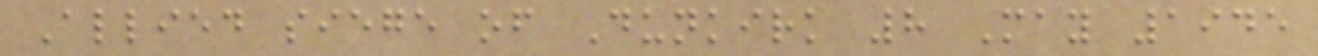Allied siege of Dunkirk 8 May 1945
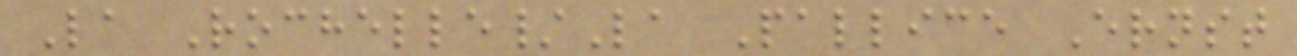La Rochelle/La Pallice Ernst
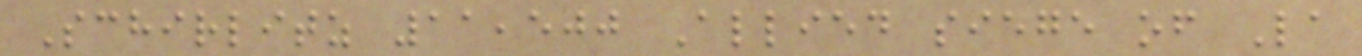Schirlitz 11,500 Allied siege of La
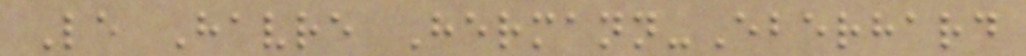Le Havre Hermann-Eberhard
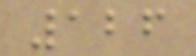126
